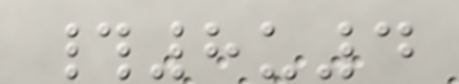#8u4
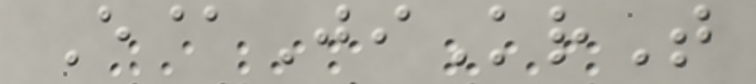E@JiKrT
